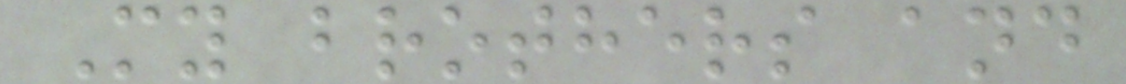My brothers and
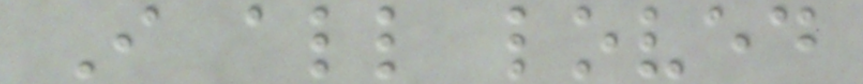I all loved
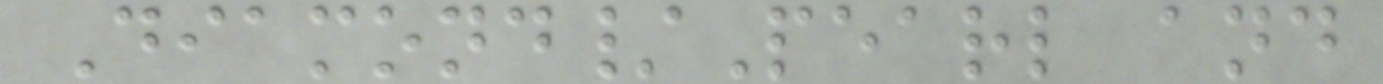Diamond/Pearl and
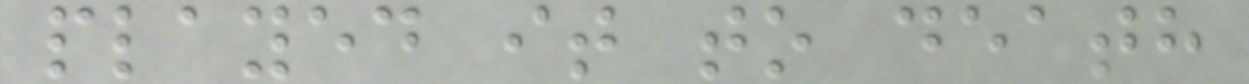played it to death
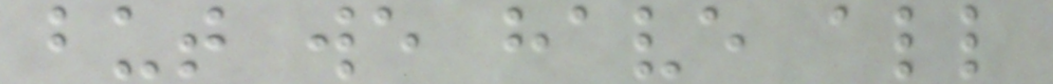but we have all
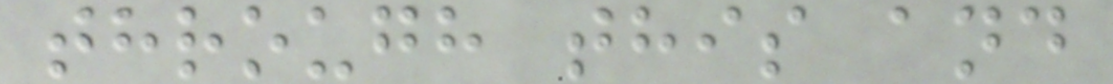through this and
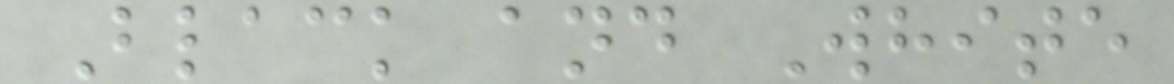Black and White
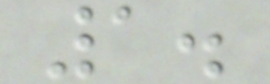1.
